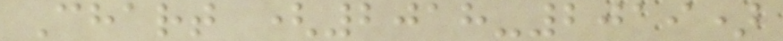Chart (2018-2019)
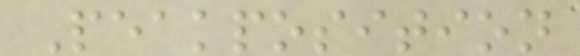Peakposition
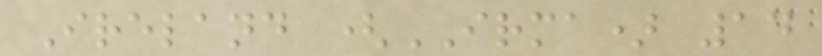Ireland (IRMA) 14
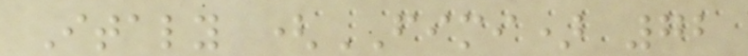Italy (FIMI) 72
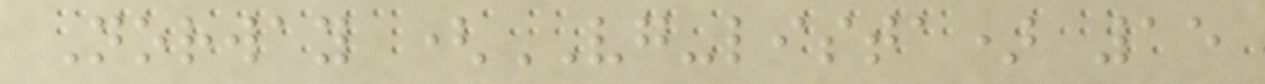Norway (VG-lista) 15
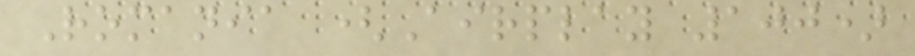Romania (Airplay 100)
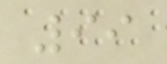99
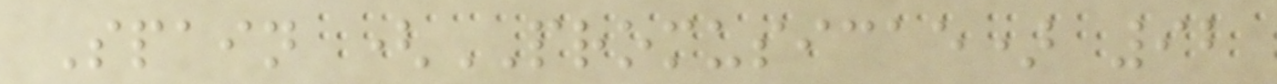Spain (PROMUSICAE) 92
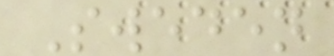Sweden
